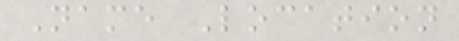Name Location
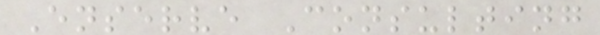Enserve Consulting
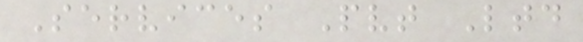Services Pvt Ltd
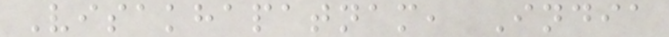Visakhapatnam, India
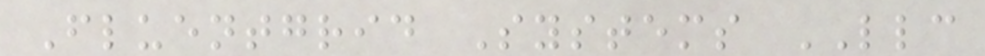Fluentgrid Systems LLC
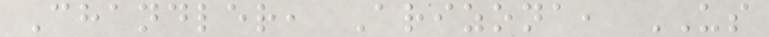Chandler, Arizona, US
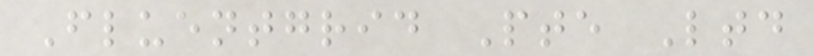Fluentgrid Pte Ltd
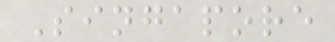Singapore
